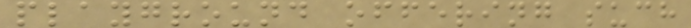playground offering such
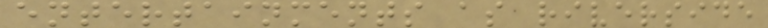entertainments as riverside
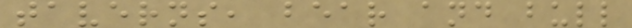taverns, bear and bull
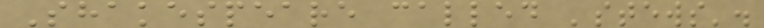Shakespeare called 'stews'.
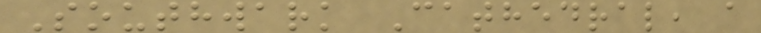Southwark Cathedral, a
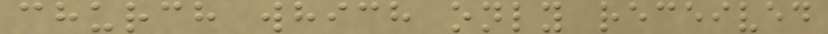church which only received
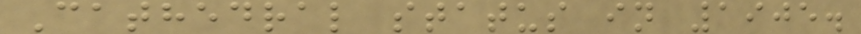Cathedral status in 1905.
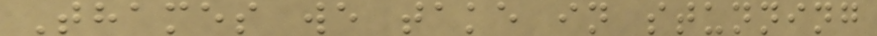Thames we take in stunning
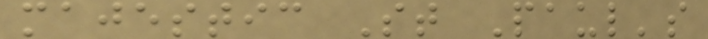majestic St Paul's
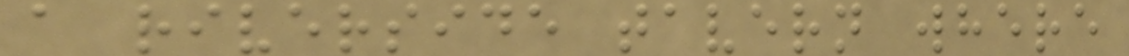a riverside tavern where
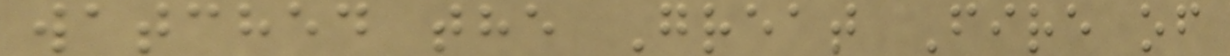watched the Great Fire of
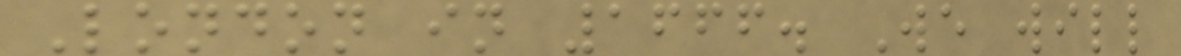London in 1666. We will
